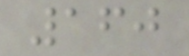160
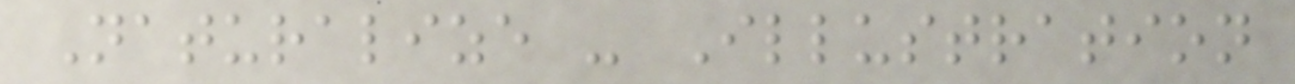Naturalize - Illustration
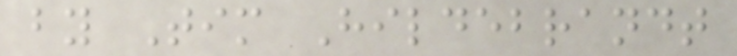by Tim Hildebrandt
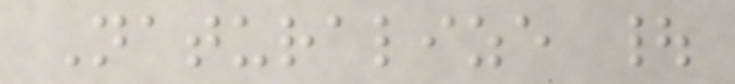Naturalize |
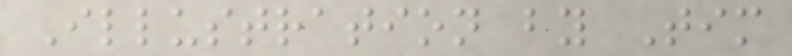Illustration by Tim
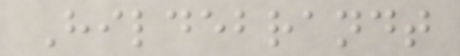Hildebrandt
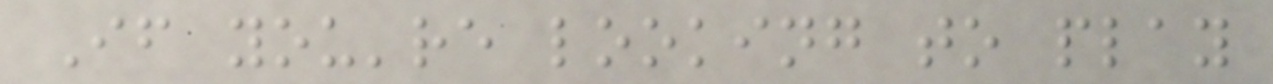If you're looking to play
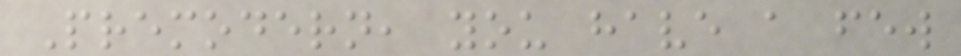Premodern, you have a few
